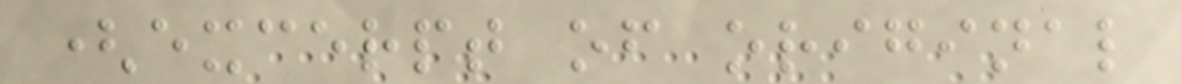(excerpt of original
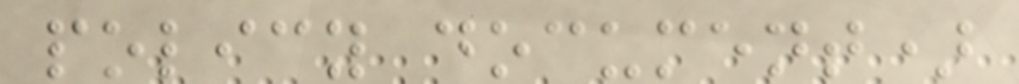policy document)
